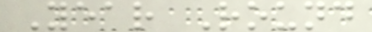Year Round
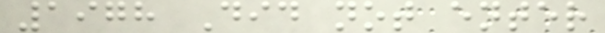1978 Did not enter
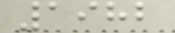1982
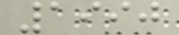1990
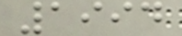1994
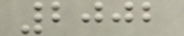2002
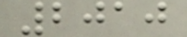2010
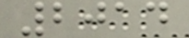2014
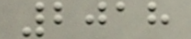2018
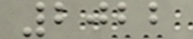2022
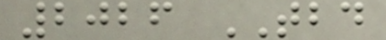2026 TBD
